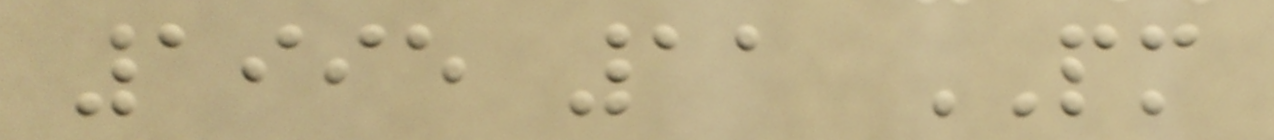1995 11 PM
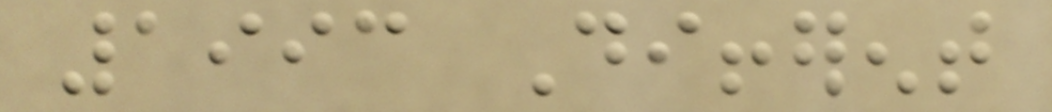1993 Different
